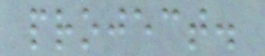project.
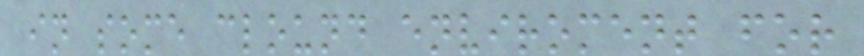in some clound enviroment for
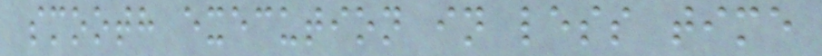smooth execution in less time
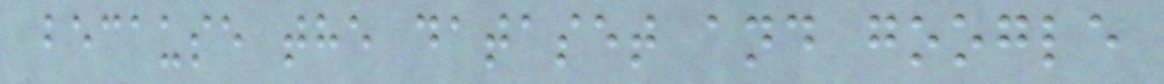because the dataset and google
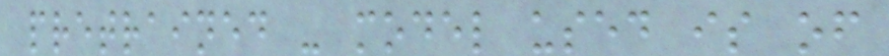pretrained - model used is of
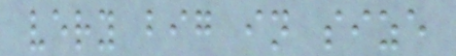very big in size
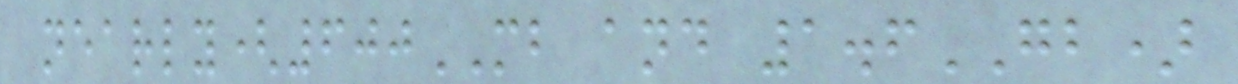nearly(600MB and 1.6GB)
